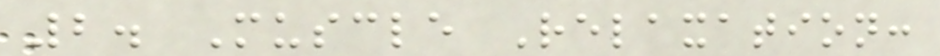2. Muscle Relaxation:
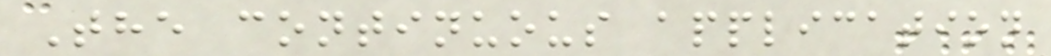The continuous application
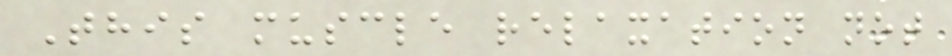This muscle relaxation not
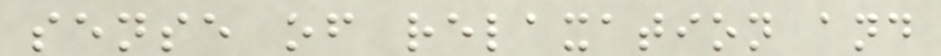sense of relaxation and
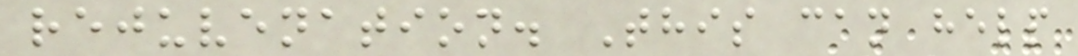rejuvenation. This can help
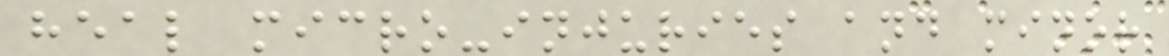heal micro-injuries and minor
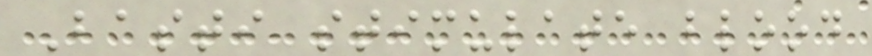Basti stimulate blood
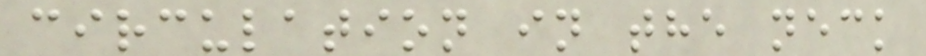circulation in the neck
